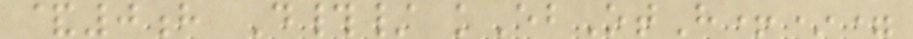&0h D#/ kEbOtH+*=
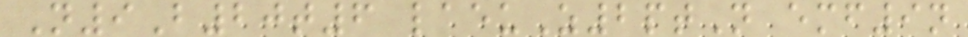N9B20t6 laeuZ2ptN emf9n
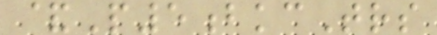&P5bkcTrs
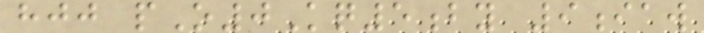hjj pO0Kq5by 9iaw
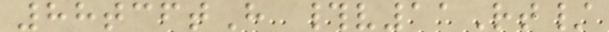88tcftH #v11Rt/
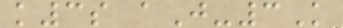k3s aJ-3K
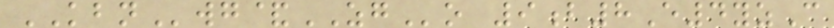KBNwg&ZGo 9b8E4yzC
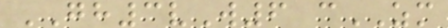GH3vW6 cZM
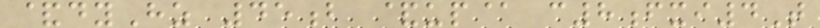&dyHz 45b &up@ c8fxi4T
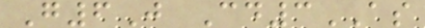G6J Cd3AS
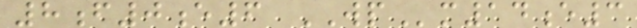8f0e6 WPm14e3
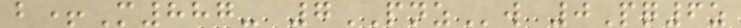b+M887- 7PNZw 0Pq6z
